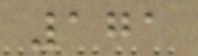171
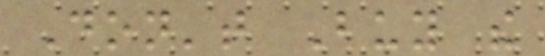Don't Buy the
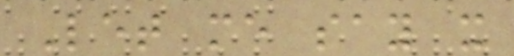Let me say it
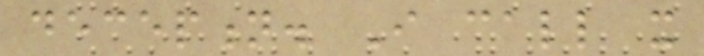deception. I call it
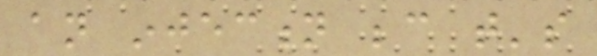an injection because that's
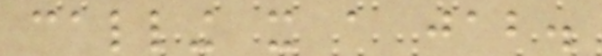calling it a jab.
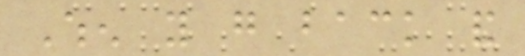When you go back and
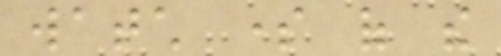watch some of the
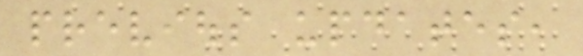previous updates,
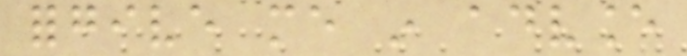forgive me in advance
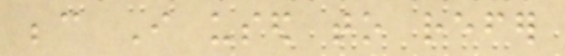because I used to refer
